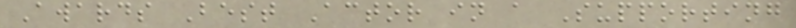Awards Best Actor in a Supporting
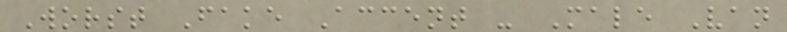Worst Fake Accent - Male Van
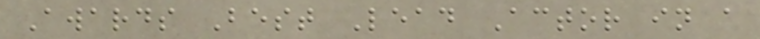Awards Best Lead Actor in a
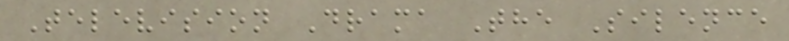Television Drama The Silence
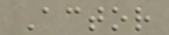Actor
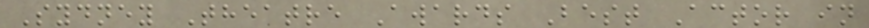Sydney Theatre Awards Best Actor in
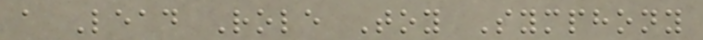a Lead Role Toy Symphony
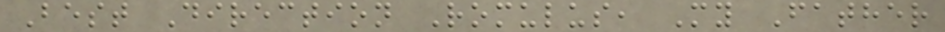Best Direction Romulus, My Father
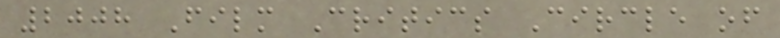2008 Film Critics Circle of
